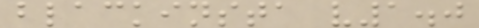blackinsta v1.0
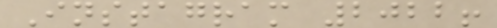Instagram 2022!
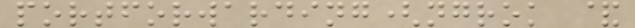portforwarding(ngrok &
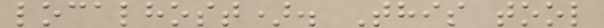localhost). This tool
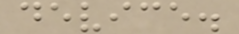device.
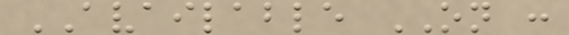AVAILABLE ON :
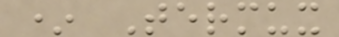* Termux
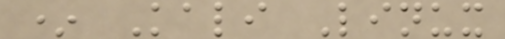* Kali Linux
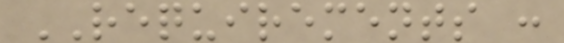REQUIREMENTS :
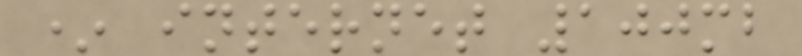* internet 100mb
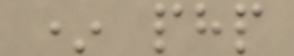* php
